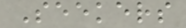Seekers
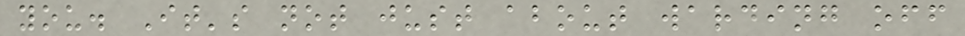you. It's not just about warding off
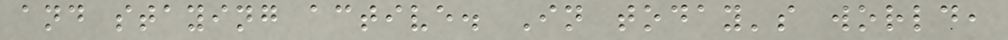and staying active. In today's world,
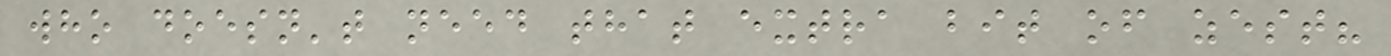who doesn't need that extra bit of zest?
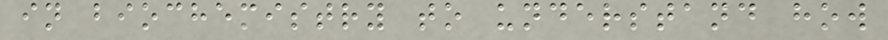in biochemistry to understand how
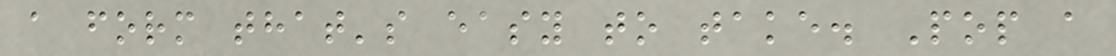a form that's easy to take. Pop a
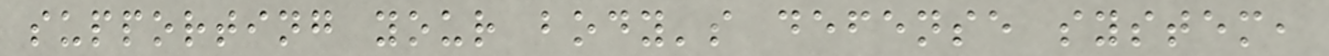supporting your body's defense system,
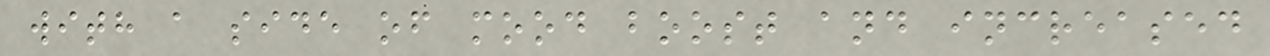with a side of mood boost and increased
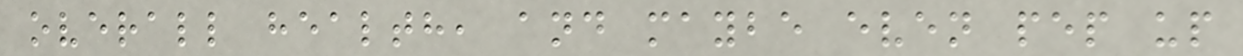overall health, and maybe even pep up
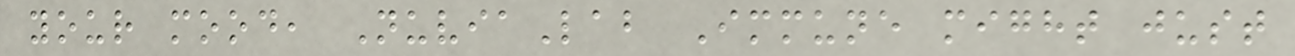your mood, NuviaLab Immune might just
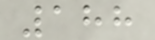188
